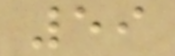59
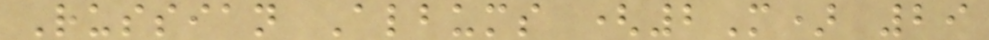Russian Albums (2M) 29
